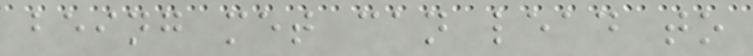being met can lead to
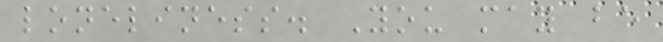loneliness. You may be
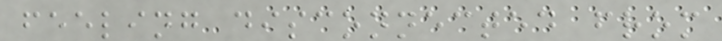feeling disconnected from
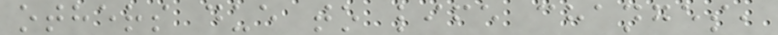others due to life changes,
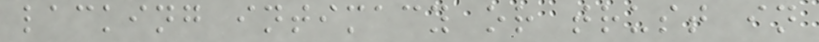lacking intimacy or trust in
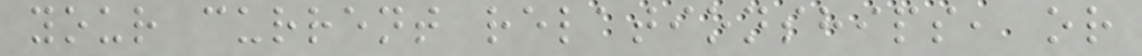your current relationships, or
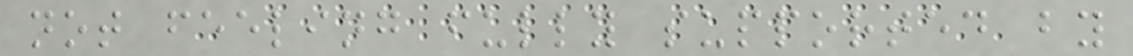not feeling fully supported by
